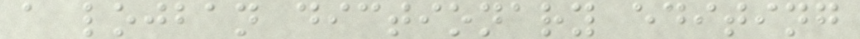a lojban dictionary editing
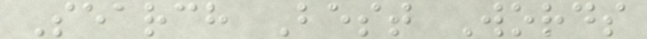Search Best Words
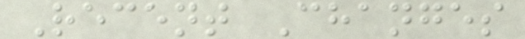Recent Changes
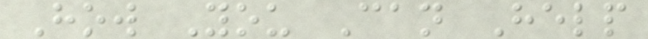How You Can Help
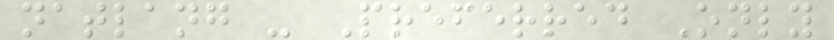natlang - Preferred Only
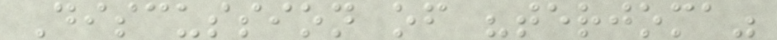Discussion of "terjoma"
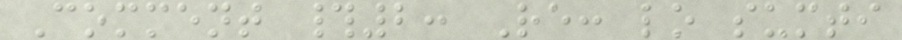Comment #2: Re: lo sumti
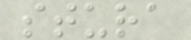stura
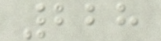228
